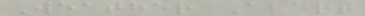Weather Alert
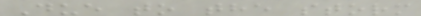Due to the storm
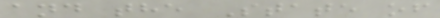and the State of
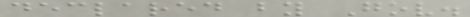declared by Gov.
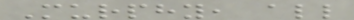Murphy, all
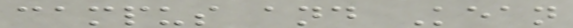campus and Kean
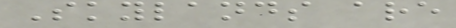Skylands are
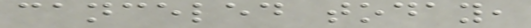canceled today,
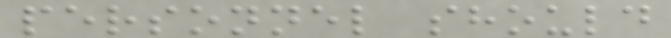personnel should
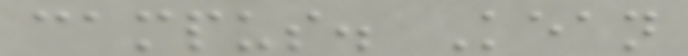campus. Kean
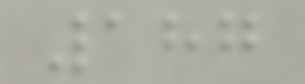187
